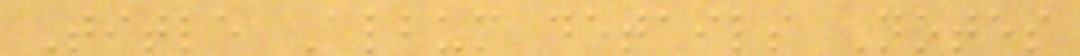Title Album details Notes
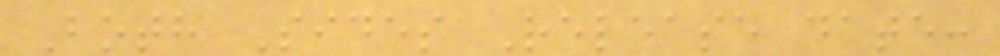Both Sides Release date:
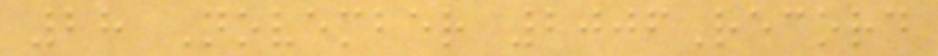28 November 2006Record
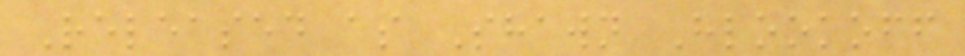Released as Shawn Hlookoff
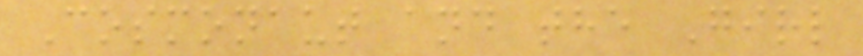Cosmonaut and the Girl
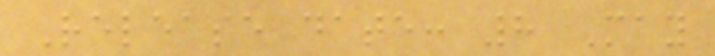Release date: 8 May
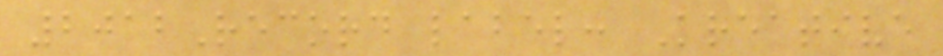2012Record label: Kreative
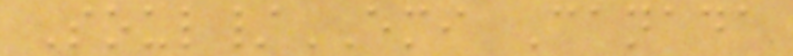Soul/EMI Canada
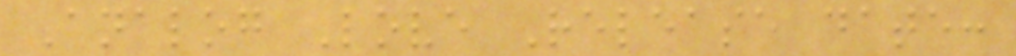Analog Love Release date:
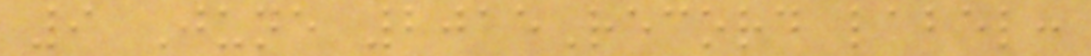9 June 2015Record label:
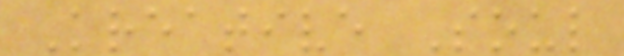Kreative Soul
